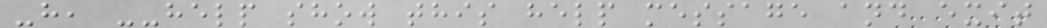-h, --help show this help message and exit
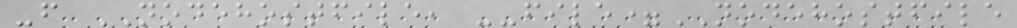-f NODEHOSTFILE, --file=NODEHOSTFILE
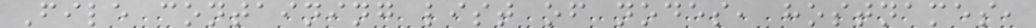File containing list of nodes, hostnames,
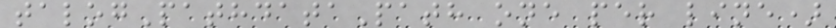talogPathdataPath one per line)
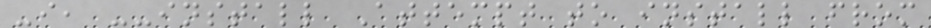-i, --install Attempt to install from
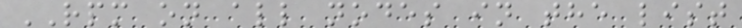RPM on all nodes in the list
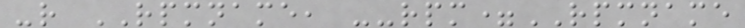-r RPMNAME, --rpm=RPMNAME
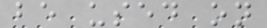be used on
